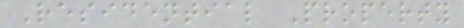Residential Property
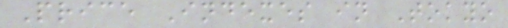Price Indexes in Tokyo
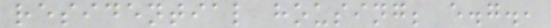residential housing; e.g.,
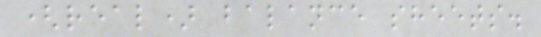(real) balance sheets.
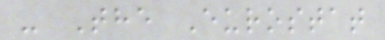- The Eurostat
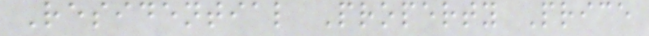Residential Property Price
